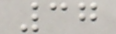37
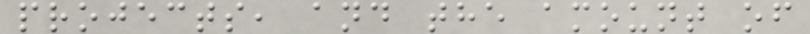projects, and the amount of
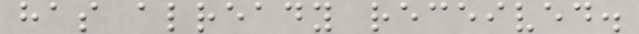has already received.
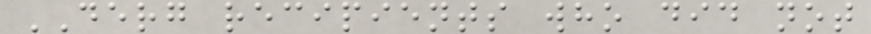DERG recipients who did not
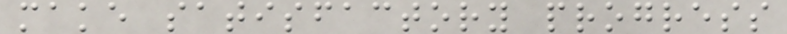make satisfactory progress
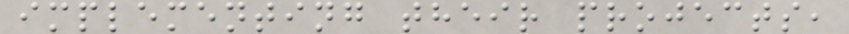implementing their projects,
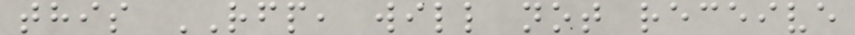this RFP, will not receive
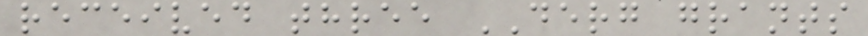received three DERG grants
